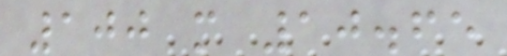100 m 10.65
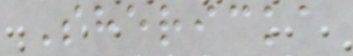Shericka
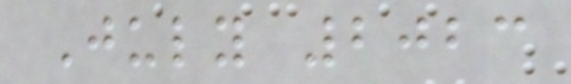July 2023
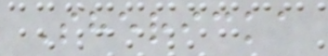Shericka
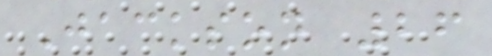Jackson 26
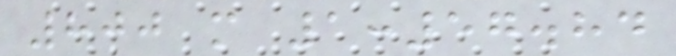800 m 1:57.84
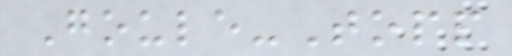Goule-Topp
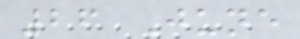26 June
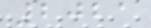2021
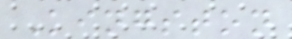Kingston
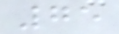75
